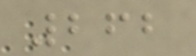262
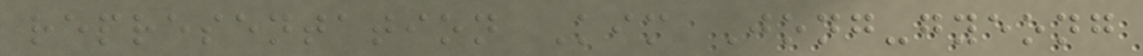representation Kim Jong-gyeong
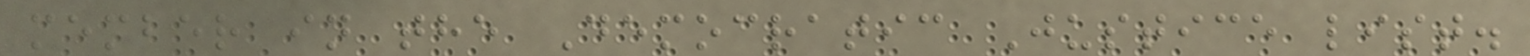member in the Democratic Justice list.
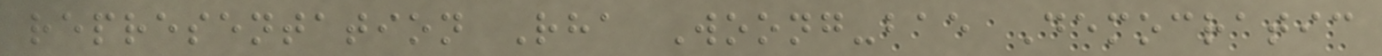representation Rha Woong-bae Democratic
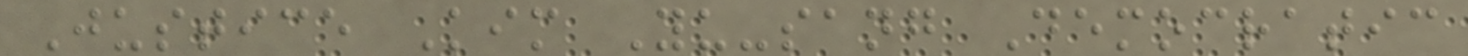Justice Kim Yu-sang Democratic
